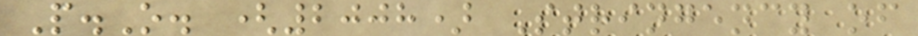P.O. (2008) Stringency of
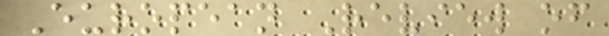European Review of
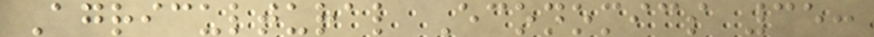Agricultural Economics 35:
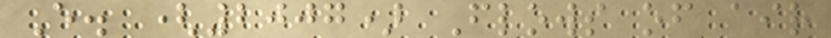E. (2007) Flows of air
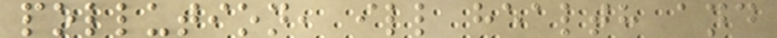pollution, ill health and
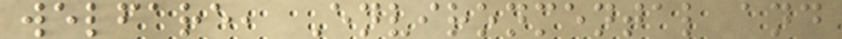welfare, Environmental and
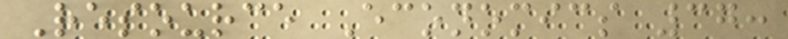Resource Economics 37:
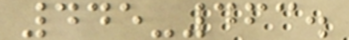445-463.
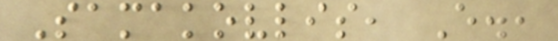Samakovlis, E.,
